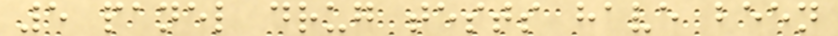5 panel drug tests have been
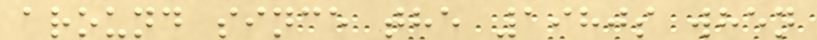around since the 1980s when
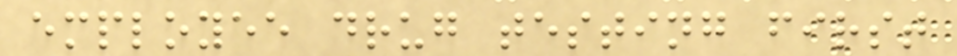employee drug testing first
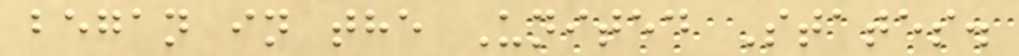began in the United States.
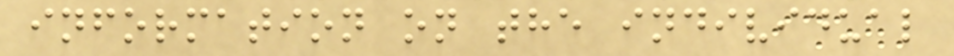information on the individual
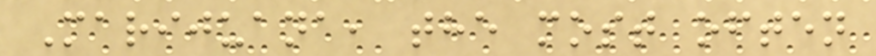Marijuana, the most often
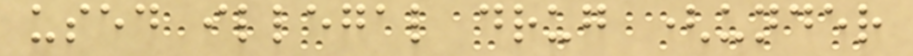used illegal drug (under
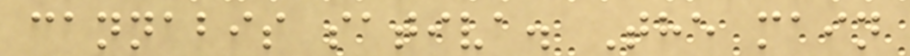cannabis sativa. The main
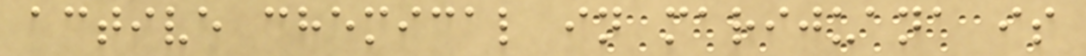active chemical in marijuana is
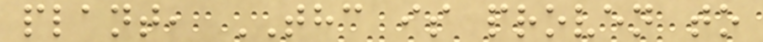plant, THC is proven to
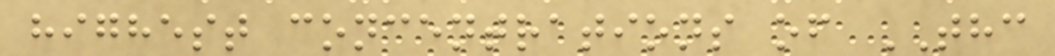highest concentrations of THC
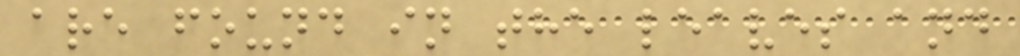are found in the leaves and
